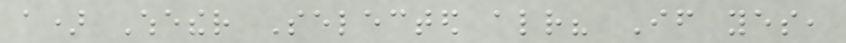a) Whether Selected already? If yes,
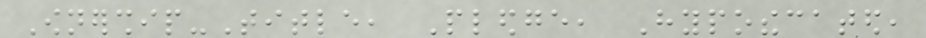Ownership-Title, Pledge, Hypothecated,
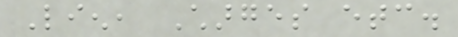Lien, Charges etc.
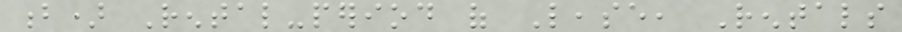b) Rental-period of Lease, Rentals
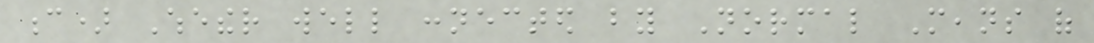c) Whether well connected by Normal Means of
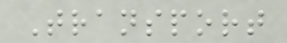Transport
